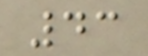43
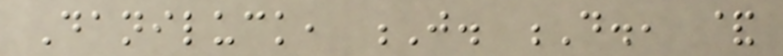Daniluck, J. D., &
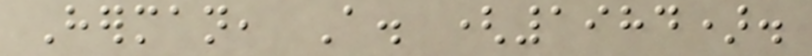Herman, A. (1984).
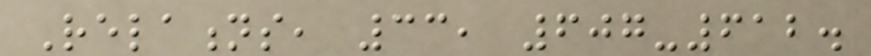Relations, 33, 607-612.
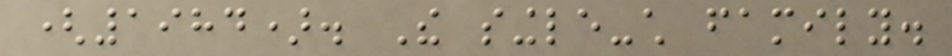(1984). The single-child family.
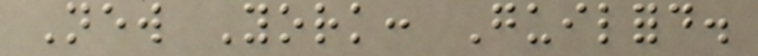New York: Guilford.
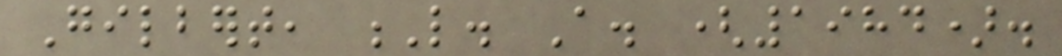Gilbert, L. A. (1984).
